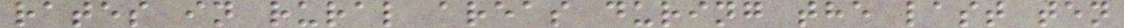rates in rural areas during the last ten
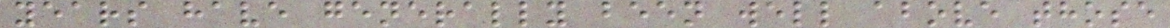years have generally been well above those
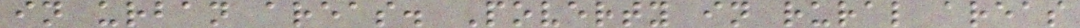in urban areas. Poverty in rural areas
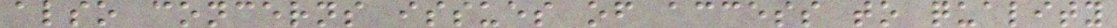also concerns issues of access to quality
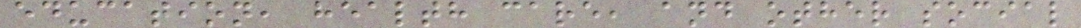education, health care, and other social
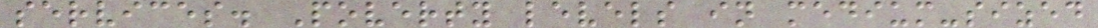services. Poverty levels in medium-sized
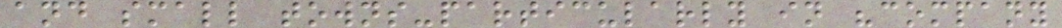and small towns-particularly in "company
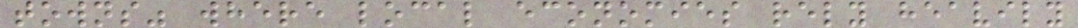towns" where local economies rely heavily
